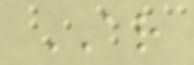AR
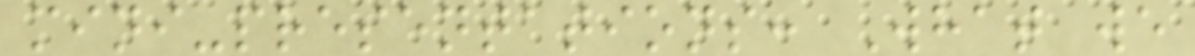mini-presentations: What we
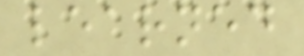learned
